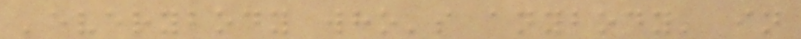'everybody who's anybody' in
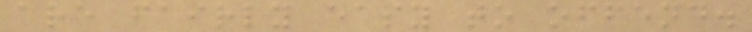are fairly easy to offend.
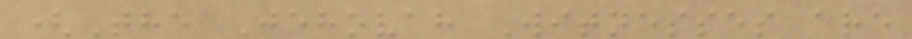(The Jehovah Witnesses are
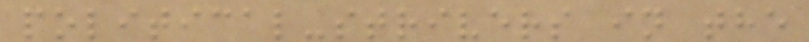political-strivers in the
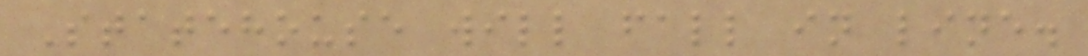Statehouse will fall in line.
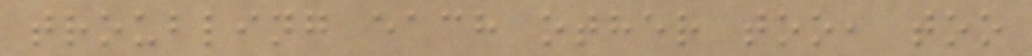troubling each other too, too
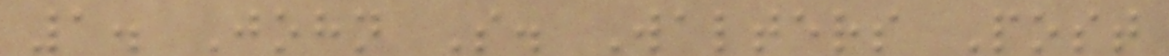1. John S. Walters Post
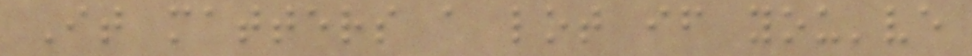It matters a lot if you've
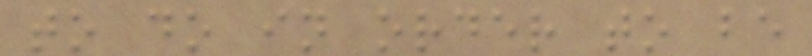to do in order to be
